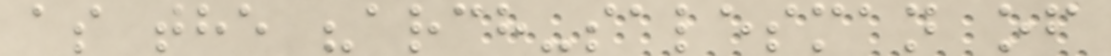as the "arch-salesman of
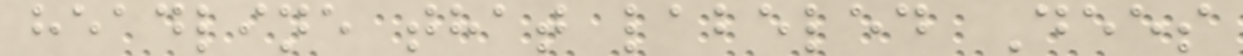headline that labeled Dees
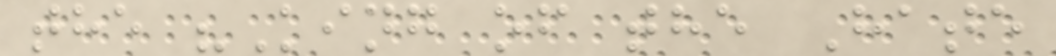the "King of the Hate
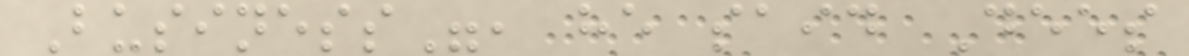Business", he said Dees
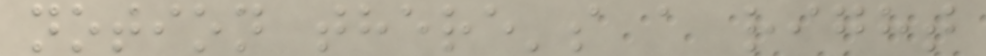notion there's a right
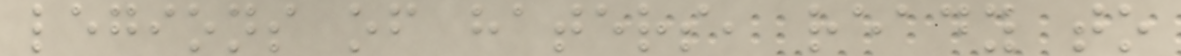legions of haters, ready to
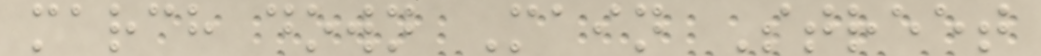march down Main Street
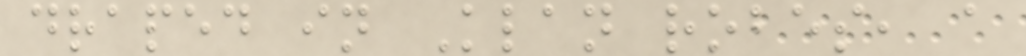draped in Klan robes, a
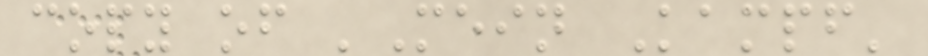copy of 'Mein Kampf'
